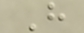H
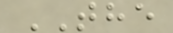THE
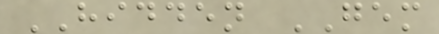HIDDEN GEM
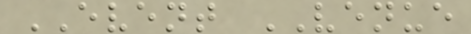EVENT VENUE
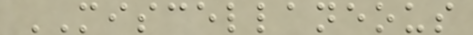MISCELLANEOUS
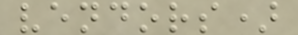vendors)
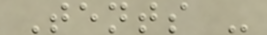Tents -
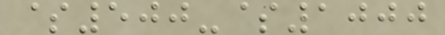$500-$1000
